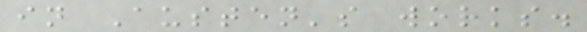in Austen's works.
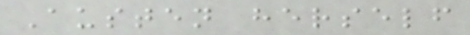Austen herself
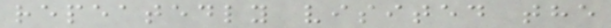repeatedly visited the
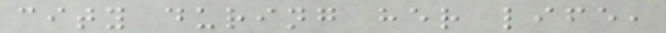city during her life,
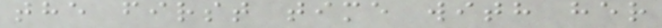the first time with her
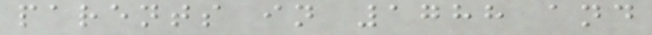parents in 1788 and
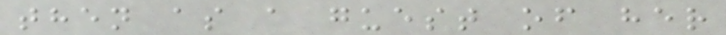then as a guest of her
